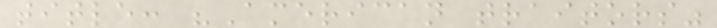title: "American traitors"
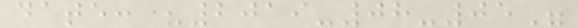date: "2019-08-05"
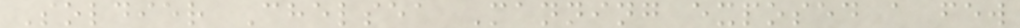Soldier Chelsea Manning exposed a few
